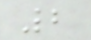2
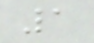1
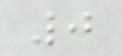0
